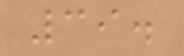39.
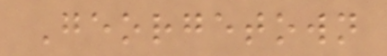Georgetown
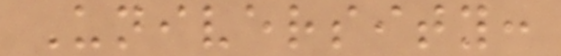University:
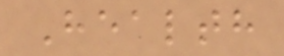Health
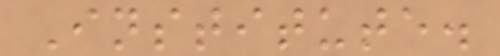Institute.
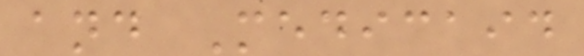and Medicaid
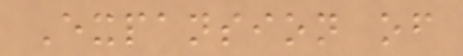Expansion of
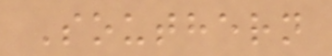Southern
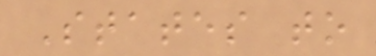States to
